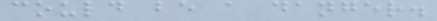could be a danger.
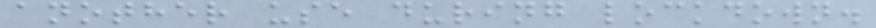another use during lockdown.
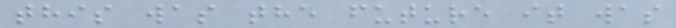this was the future it was
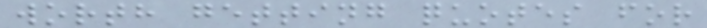worth getting quotes for
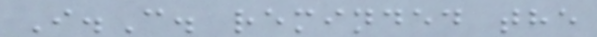I.C. reminded the
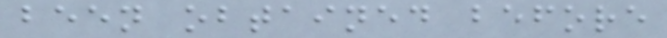been obtained before
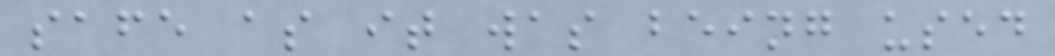safe as it was being used
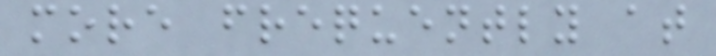more frequently at
